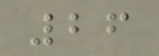26
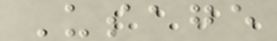Usage
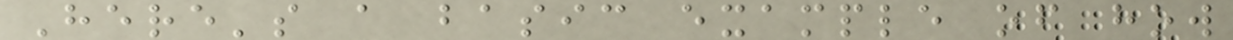Here's a basic example of how
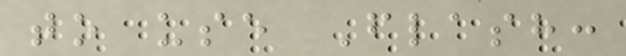to use Flash:
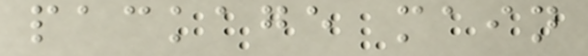package main
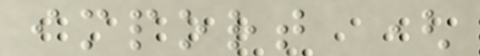import (
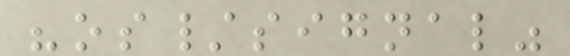"os/signal"
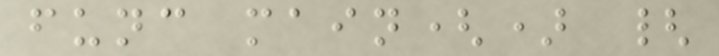func main() {
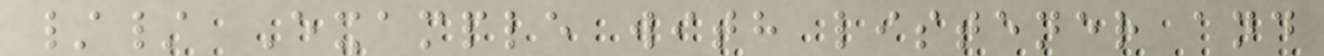// Example with listener and
